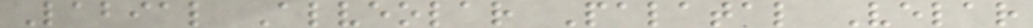Labial Alveolar Palatal Velar
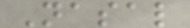Nasal
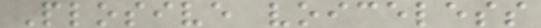Plosive voiceless
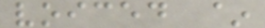voiced ~
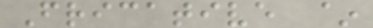Fricative ~
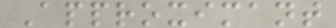Approximant
